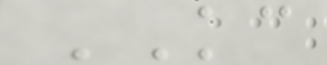KC
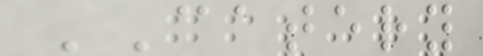CATERY
